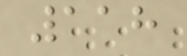118
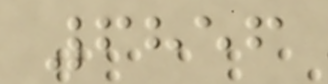6856
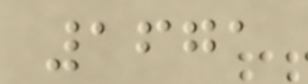1671
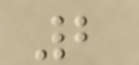2
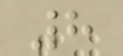8
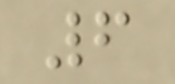6
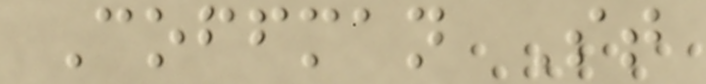Coffman St
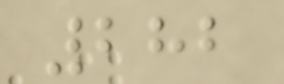282
